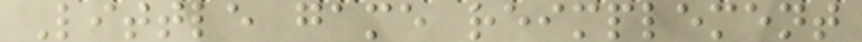Little game reimplement
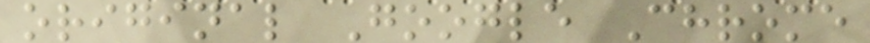original Google Chrome
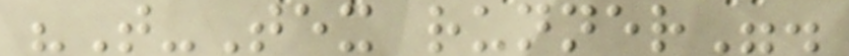"T-Tex runner".
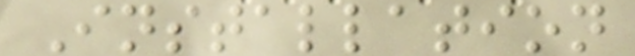Installation
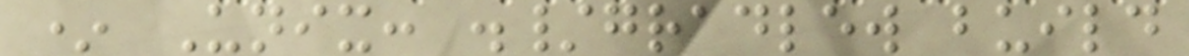* Unix: ./gradlew build
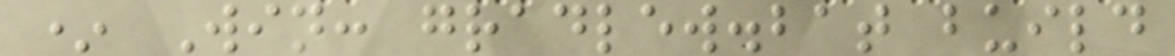* Win: gradlew.bat build
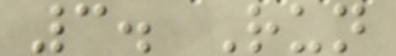3. Run
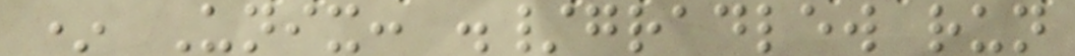* Unix: ./gradlew run
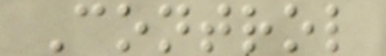Control
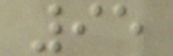95
